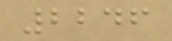2246
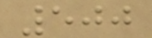500
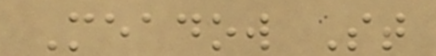Meadow St
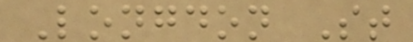Longdon St
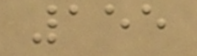155
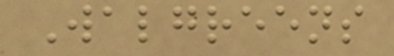Walgreens
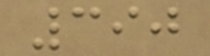390
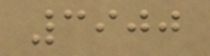3900
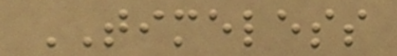TIMELESS
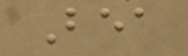Bea
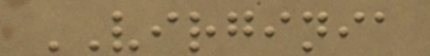VIRGINIA
